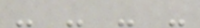- - - -
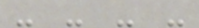- - - -
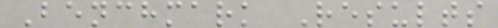Benchmark Results
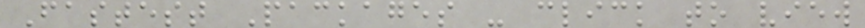Fastest Packages - click to view
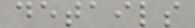details
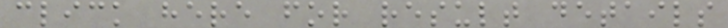click here for result details
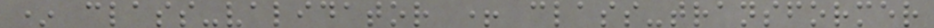* class-validator + class-transformer
